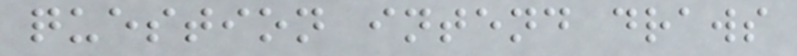question intend draws
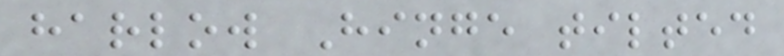harlow Hinge tilted
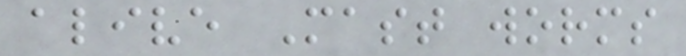alive Mast worms
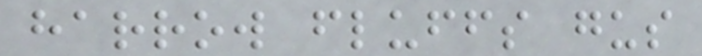harrow fluffs gus
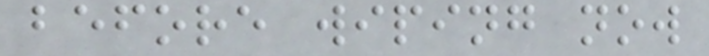before wiping now
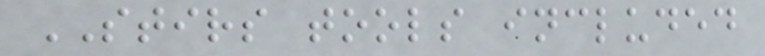STIRS tools included
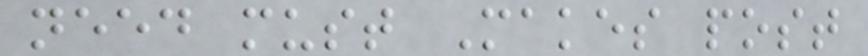need must Makes post
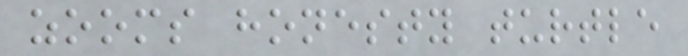zooms honesty turtle
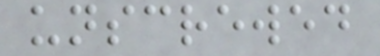unscrewed
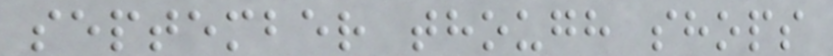september though shops
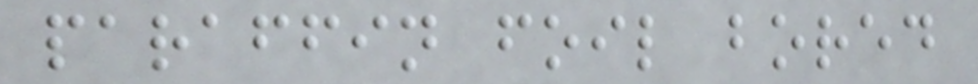paraffin foil bored
